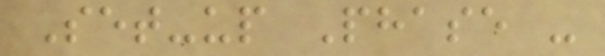Set-up Phase -
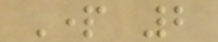Part 2
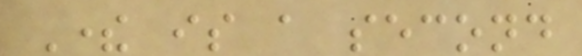There is a second
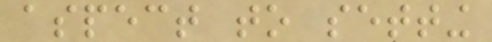aspect to setting
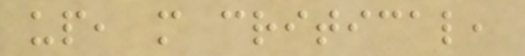up, more critical,
